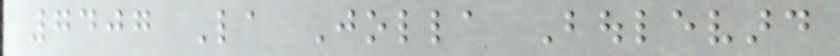7407 La Jolla Boulevard
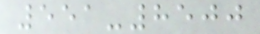551-8500
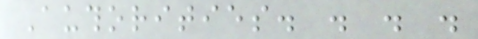Authorities. . . .
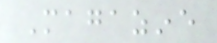Magazine
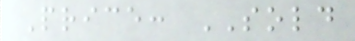Price: SOLD
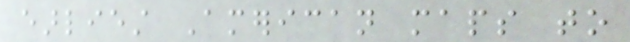earliest American maps to
